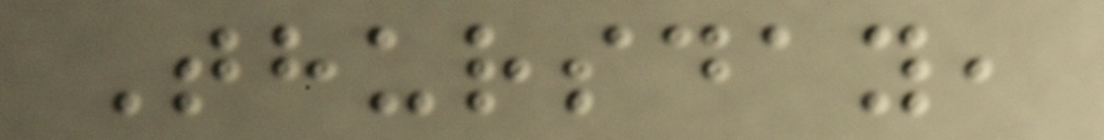Thursday,
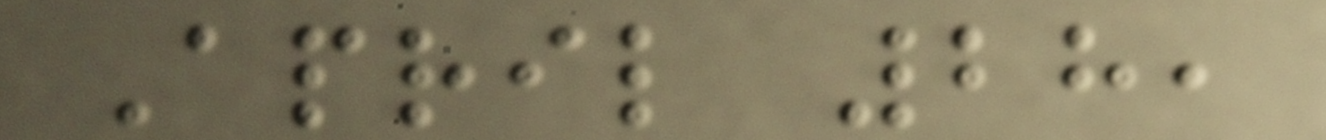April 28,
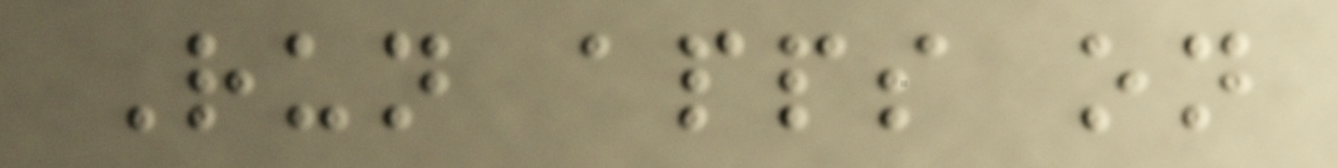Run apps on
